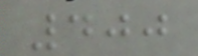400
